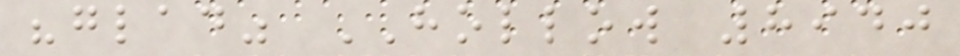"glad" HOLLOW 8940
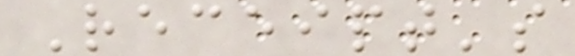Receipt's
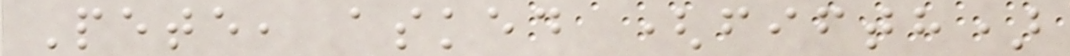Pete, asked (fifth)
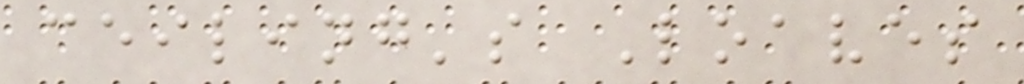ceiling's Loaves
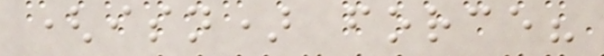(isn) force?
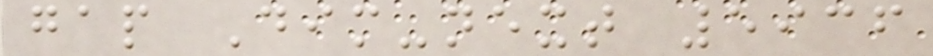gap Dim-next 5936
